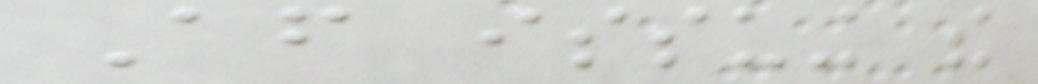After issuing the
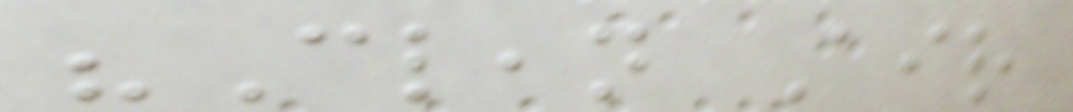"Clean Air
